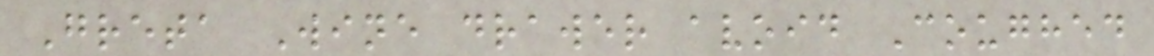Greta Wine drawer avoid Coughed
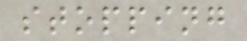stopping
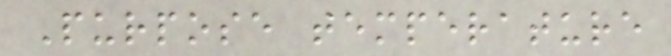Purpose temperature
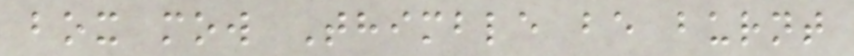box mow Thimble be burnt
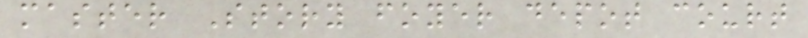master Story foyer depot court
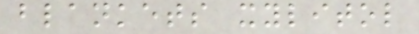blankets xylitol
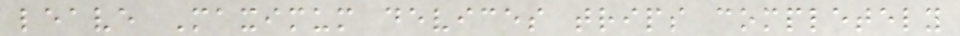leave Maximum devices trips completely
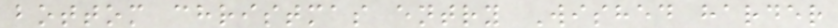bottom christmas entry Wished harder
